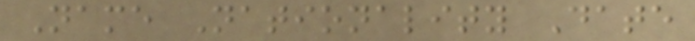Name Nationality Date
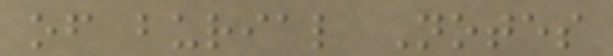of burial Notes
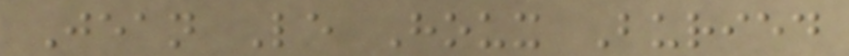Jean Le Houx Buried
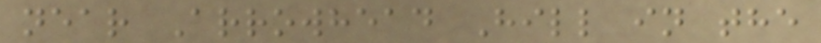near Arrowhead Hill in the
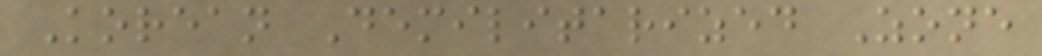Korean Demilitarized Zone
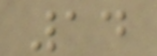14
